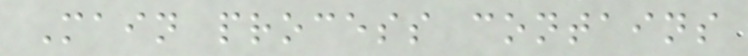Main process contains
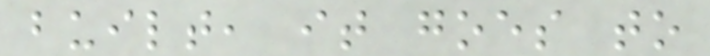built, it goes to
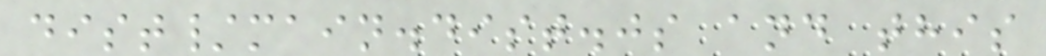dist/main.dist.js and this
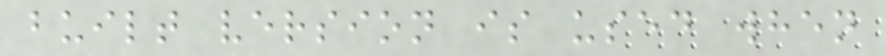built version is used when
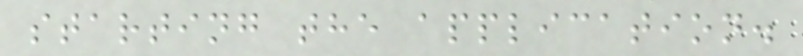starting the application.
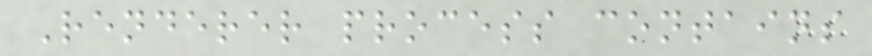Renderer process contains
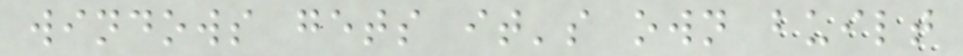windows gets it's own built
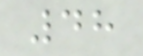48
